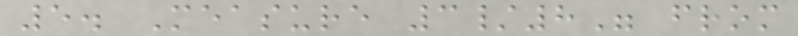5. Measure 3/8" from
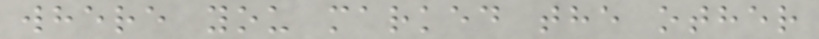where you marked the other
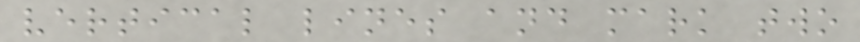vertical lines and mark two
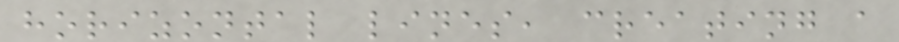horizontal lines, creating a
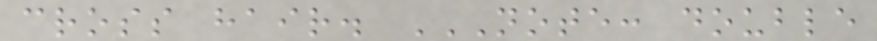cross hair. NOTE: DOUBLE
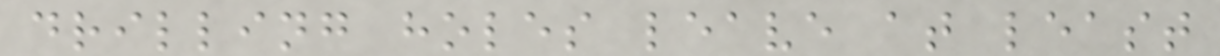drilling holes leave at least
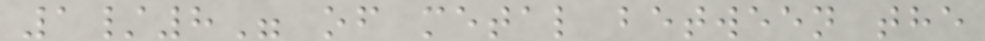1/8" of metal between the
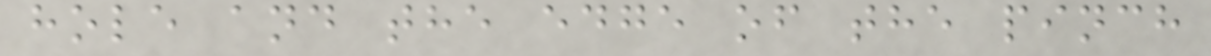hole and the edge of the pinch
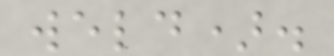weld).
